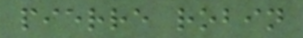pierre robin
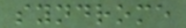syndrome
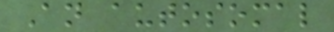An autosomal
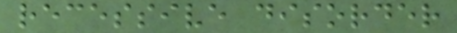recessive disorder
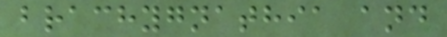brachygnathia and
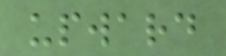upward
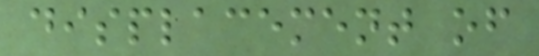displacement of
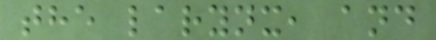the larynx, and
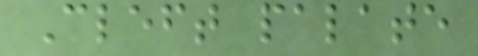Cleft palate
